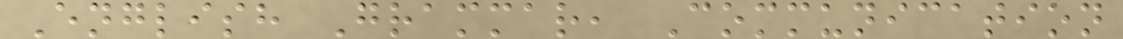English Grammar, Communication
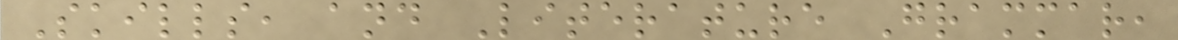Skills, and Literature Grammar,
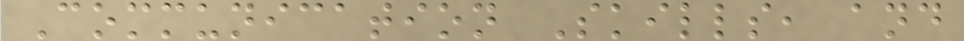Communication Skills, and
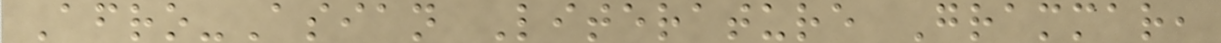Afro-Asian Literature Grammar,
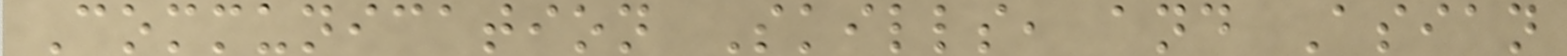Communication Skills, and Asian
